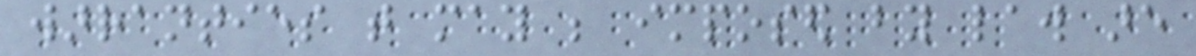warranties that may be imposed by law are
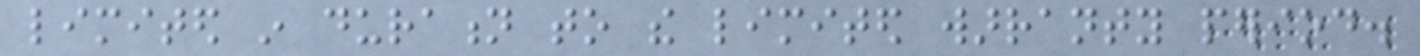limited in duration to the limited warranty period.
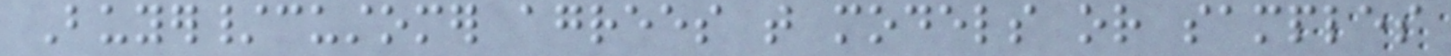Buyer/customer agrees that models or samples
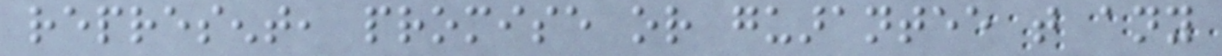represent, promise or guarantee that any
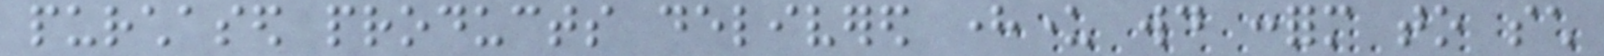purchased products delivered hereunder would conform to such
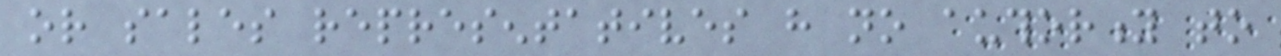or sales representatives have no authority to
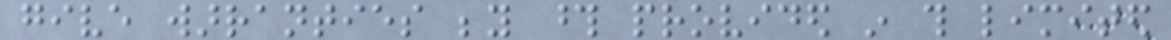give warranties beyond those provided in this limited
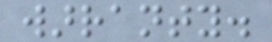warranty.
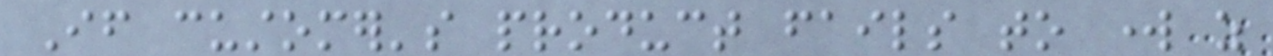If customer's product fails to work as
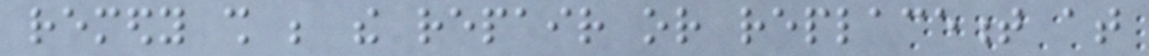remedy shall be the repair or replacement at
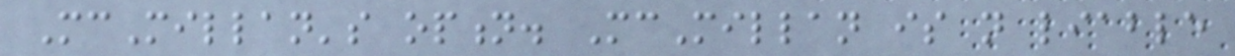McMillan's option. McMillan is not liable
